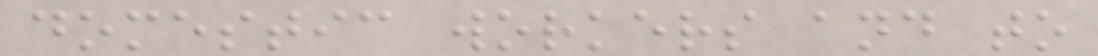domestic workers and to
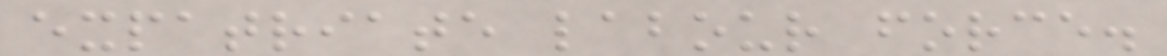expatriate labour force.
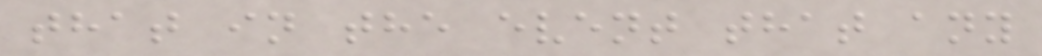that in the event that any
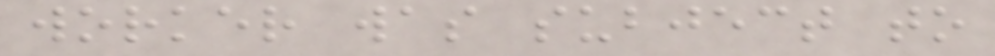worker was subject to
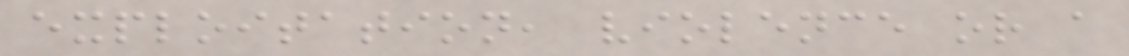exploitation, violence or a
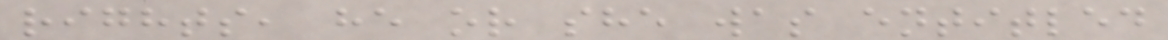rights, he or she was entitled
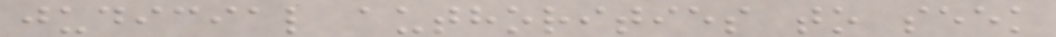judicial authorities to seek
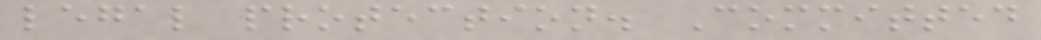legal protection. Committed
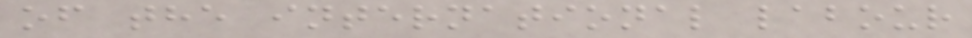of the international labour
